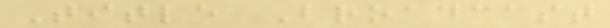Title Broadcast
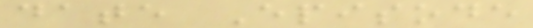date Episode
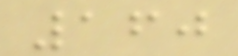160
